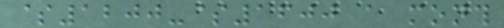$1200-$1600 a month
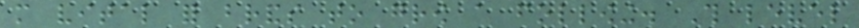more vital for brands to grow a following. This level
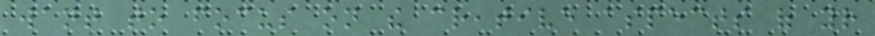want to focus on the creative aspects of your
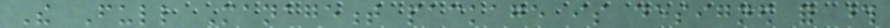The Full Management package is designed for those
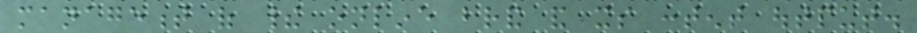management of their online brand and its content output.
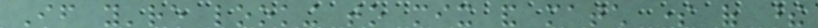If you're looking to mix and match some of these
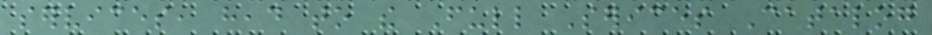services, head to the Full Serices Catalog
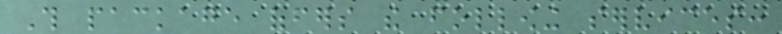This package offers the following services:
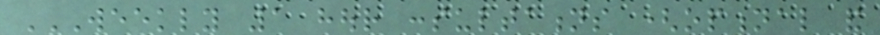WEEKLY 1 HOUR CONSULTATIONS (OPTIONAL AND
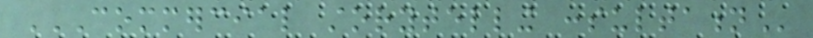COMMERCIAL STORYTELLING CONSULTATION
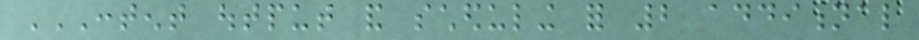CONTENT OUTPUT AND SCHEDULING FOR 2 ADDITIONAL
